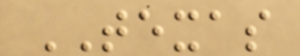TEXAS
